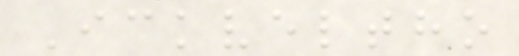Ickveltho
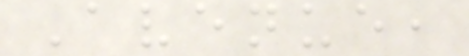Avenue,
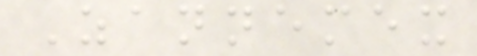Zannemex
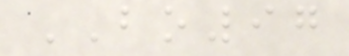BO97
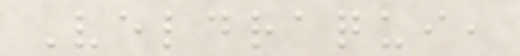Veldraqui,
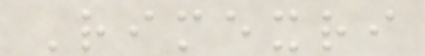Rimexri
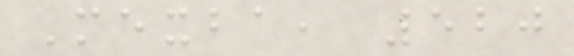Mexba, 520
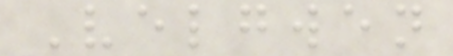Velgwen
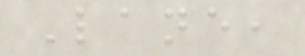Lane,
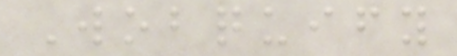Wobquify
